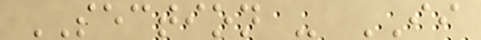SECTION - II
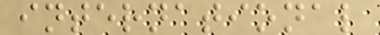international
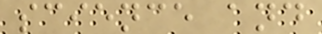science and
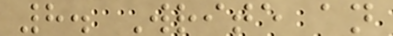8. Write an
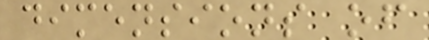dimensions of
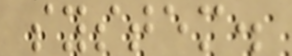system.
